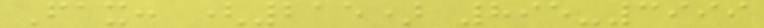Fax: (215) 895-3999
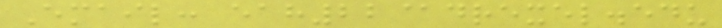Email: eah22@drexel.edu
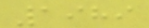1989
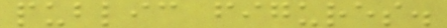public figures.
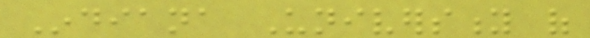Indiana University of
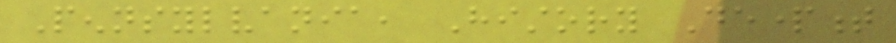Pennsylvania, History Department
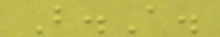B.A.
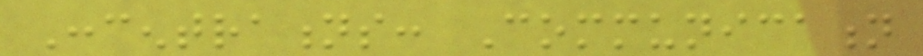Concentrations: Communication
